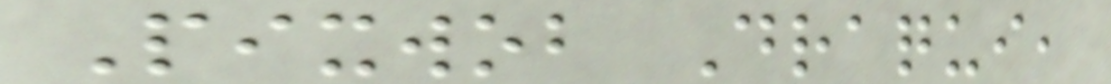Pixwob Draqui,
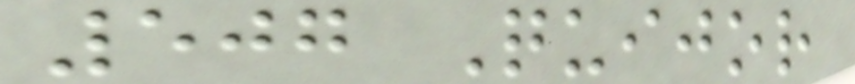507 Quijor
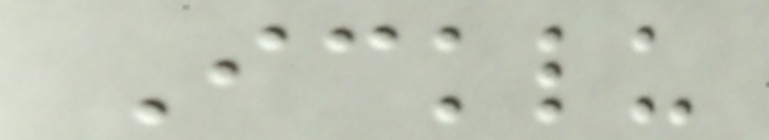Icklu
